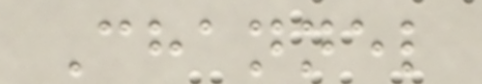Channel
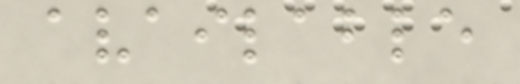available
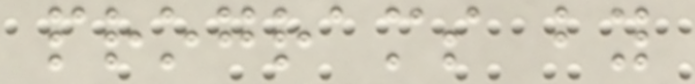programs by
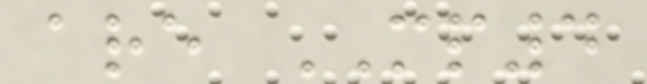are MP4
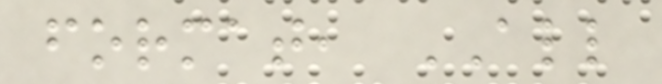format, ALL
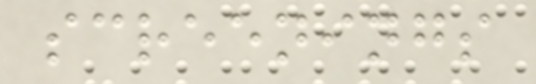screenings
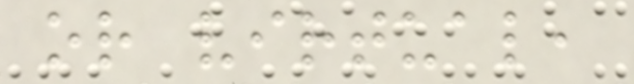or virtual,
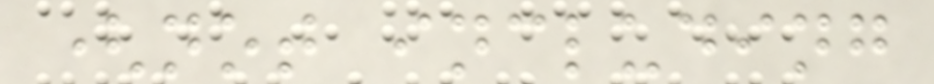(not including
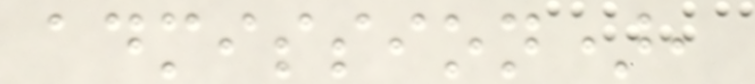admission),
